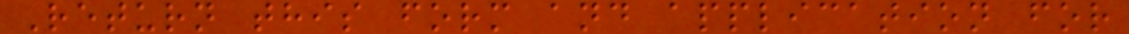Return this form and application for
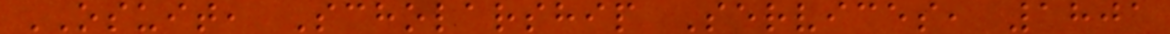OSUIT, Scholarship Services, 1801
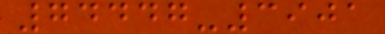74447-3901
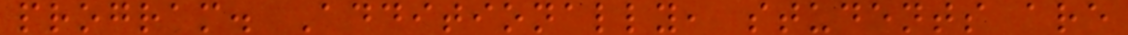program. Additionally, students are
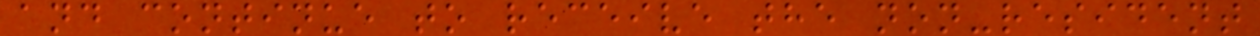and continue to receive the non-resident
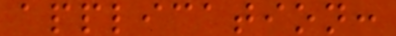application:
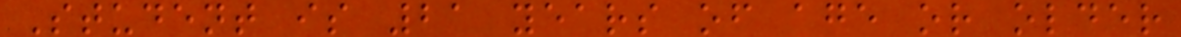Student is 21 years of age or older
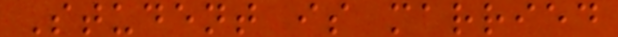Student is married
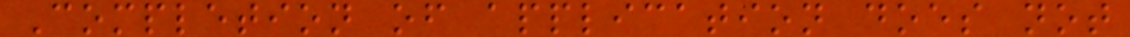Completion of application does not
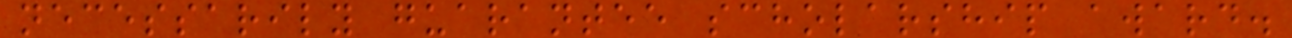necessarily guarantee scholarship award.
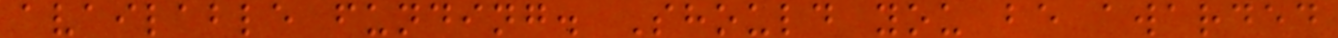available funding. Should you be awarded
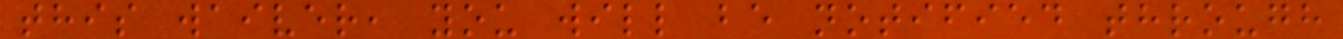this waiver, you will be notified through
